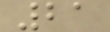21
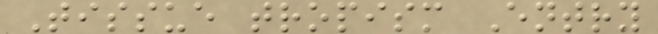Tissue tropism Entry
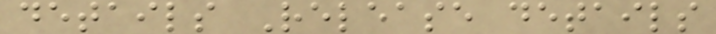details Release details
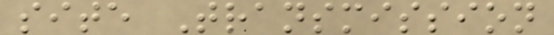site Transmission
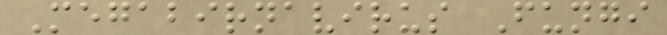Megabirnavirus Fungi
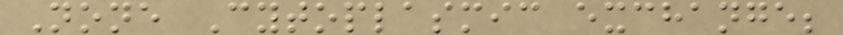None Cytoplasmic exchange;
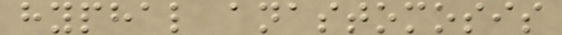hyphal anastomosis
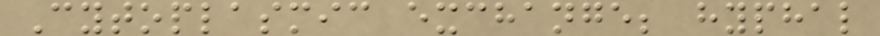Cytoplasmic exchange; hyphal
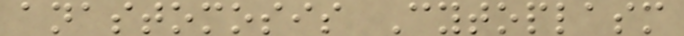anastomosis Cytoplasm
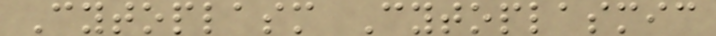Cytoplasm Cytoplasmic
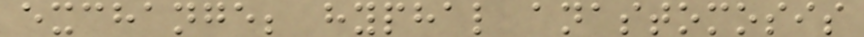exchange; hyphal anastomosis
